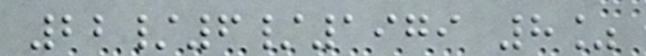22/6/1979 8%
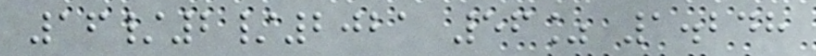16/2/2021 56% 1.248
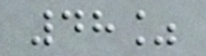48%
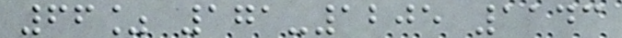66% 171-1205 1143
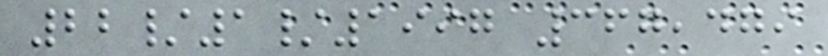22/1/1997 367,479
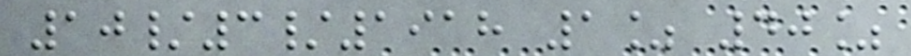10/3/1918 1% 40%
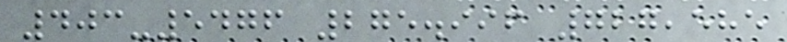403-5476 275.996 727,585
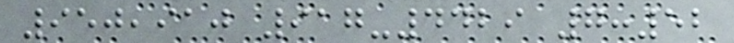950,910 917-4429 7:52
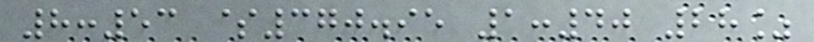8:53 $370.95 1:40 28%
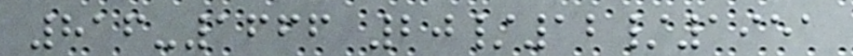816-1666 20/12/1951
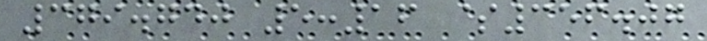379.740 5:16 $356.07
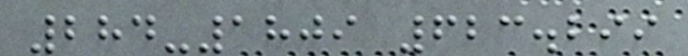284-1809 623.299
